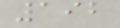192
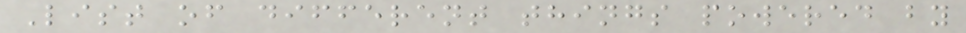List of different things powered by
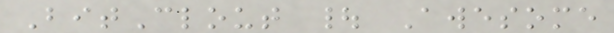BitClout | Awesome
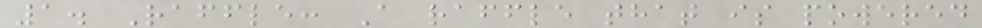1. Raffle: A raffle that is powered
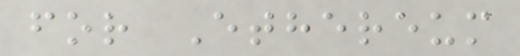for Ethereum
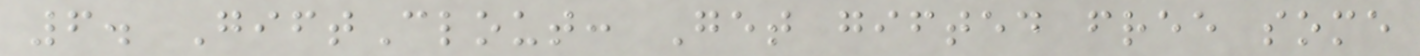6. GiftClout: Get gifted free some
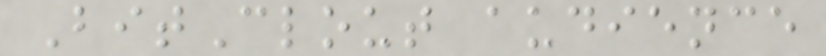BitClout audience
